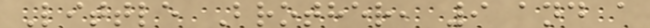Little Brother, 9 and a
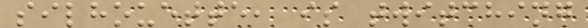silhouette, is twitching
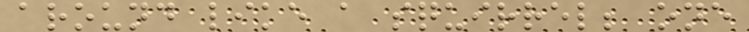around like a squirrel; one
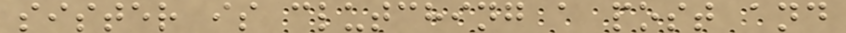sister is clutching a post and
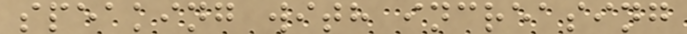speaking with increasing
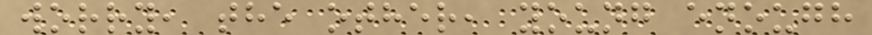worry, the other, young enough
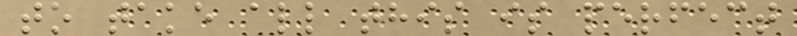to take all this is perfect
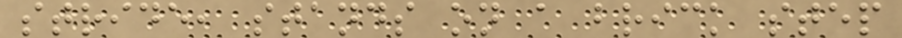stride, stands on a brick step
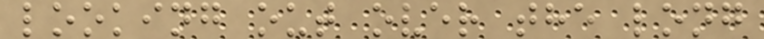looking out over the long
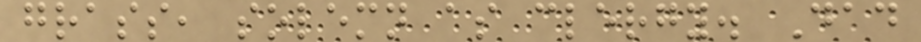grass, solemn as clergy. Dad
